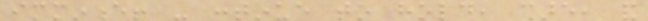imminence! - continue to hold, share, and
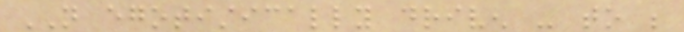NOT egotistically driven - to be
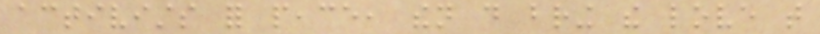activists for peace, then do bring the love that
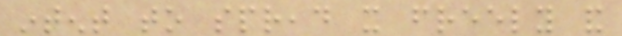intent to spread it freely and
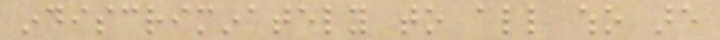indiscriminately to all who are
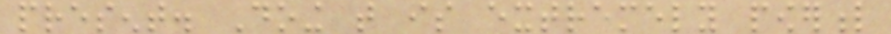present. Doing that is extremely powerful
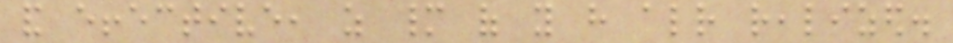and effective, as many of you have already realized.
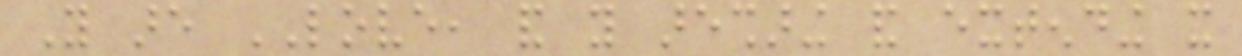You are LOVE, and you aresharing and extending it
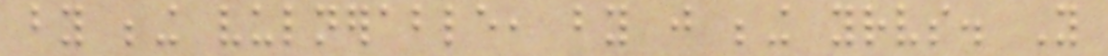by being vulnerable, by just being yourselves. You
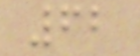62
